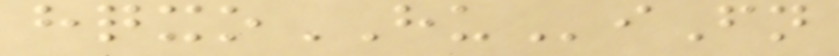hqxoHUiFn
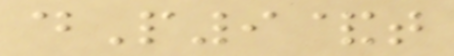dP9&t
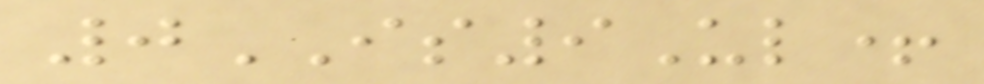0IS9Ul+
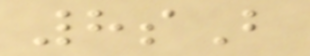8sB
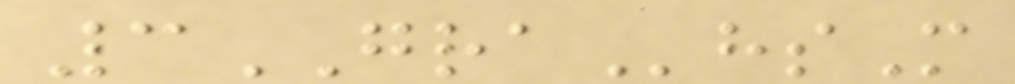3GRAhsM
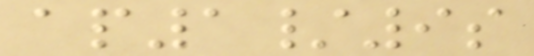ap1/9s
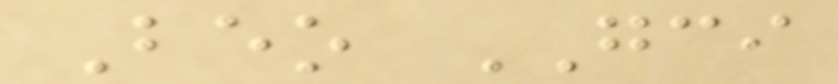Beo GCI
